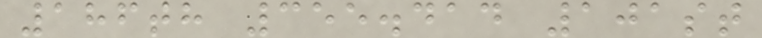186th 355.414 101st
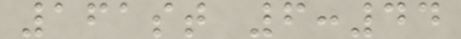161st 6:44
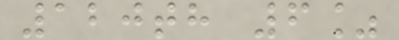120th 6%
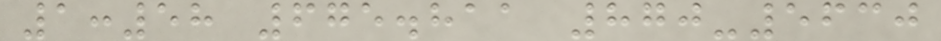1:58 675.811 870-5630
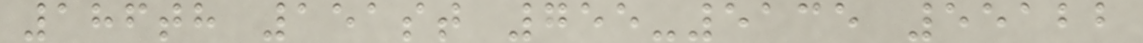186th 151st 755-5135 55122
